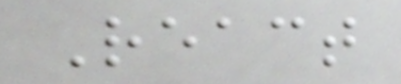React
